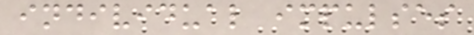individual impulses
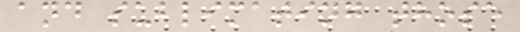and sublimating those
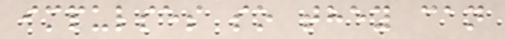impulses so they can
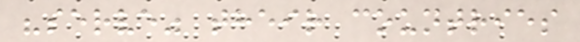"serve" their countries
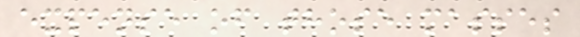expense of those masses
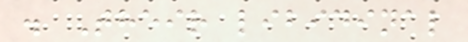. Their libidinal
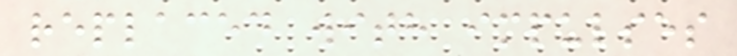replaced with impulses
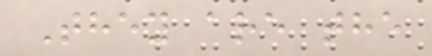They are the
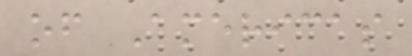of Americas
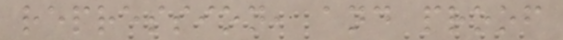repression, and proof
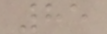85
